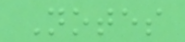Notes
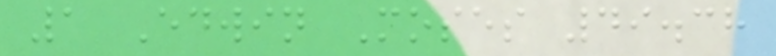1 Edwin Moses 49.38
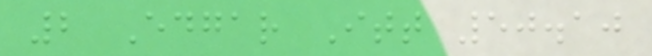2 Edgar Itt 50.10
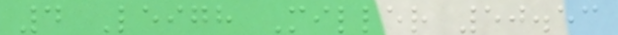4 Leigh Miller 50.53
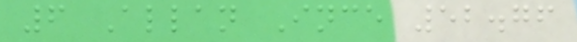6 Allan Ince 52.76
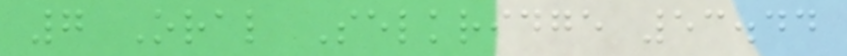7 Oral Selkridge 53.44
